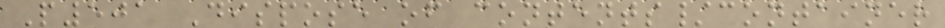P501 Dispose of contents/container
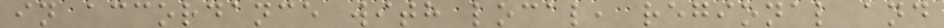in accordance with local, regional and
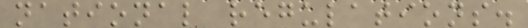national regulations.
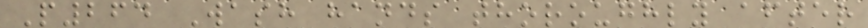P264 Wash hands thoroughly after
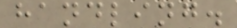handling.
